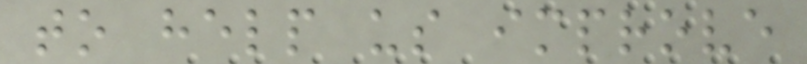to help us improve
